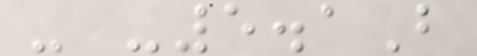- -5.1B
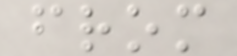from
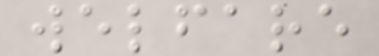welfare
